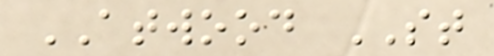ATWOOD ST
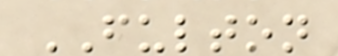FULTON
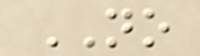NO
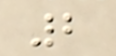2
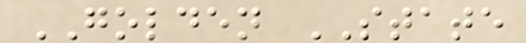GOLDEN STATE
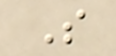S
